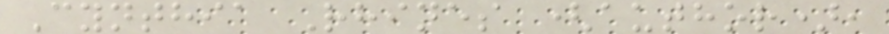Cynthia Rhines (author),
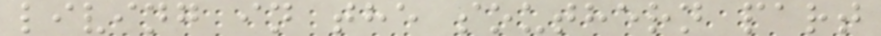living in the southern part
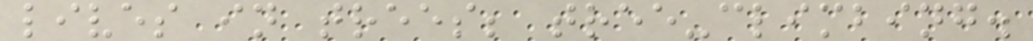lives in trees; tree-climbing.
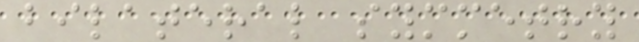bilateral symmetry
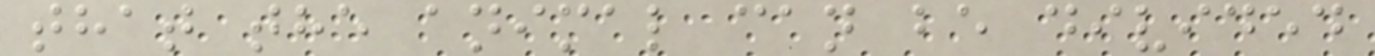that the animal can be divided
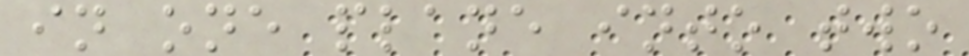in one plane into two
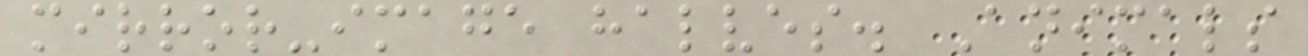mirror-image halves. Animals
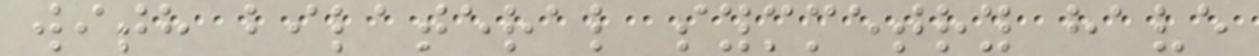with bilateral symmetry have
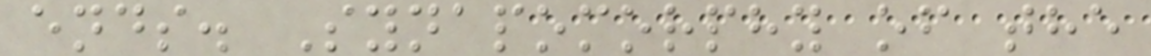ends. Synapomorphy of the
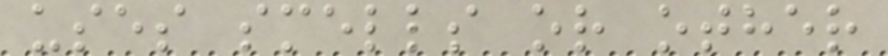uses smells or other
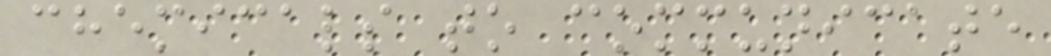chemicals to communicate
